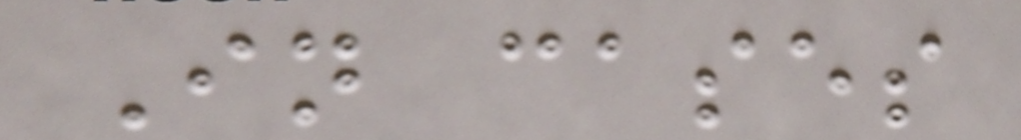In cases
